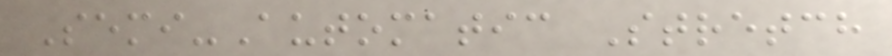Semi-Automatic Stretch
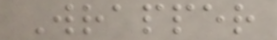Wrapper
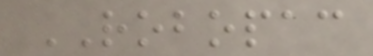ROBOPAC
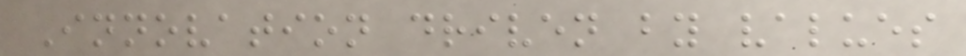Innovation driven by values
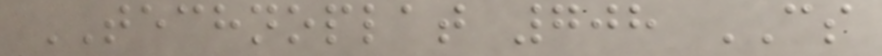TECHNOPLAT 708 CS
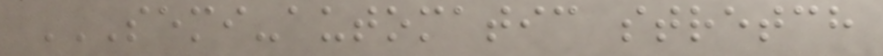SEMI-AUTOMATIC STRETCH
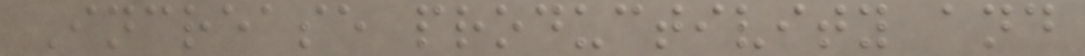Increase productivity and
